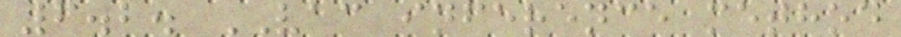6.2. VAC inference method
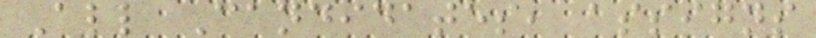All Candidates, assigns
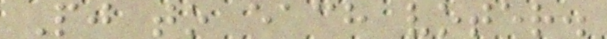Pj to each voter.
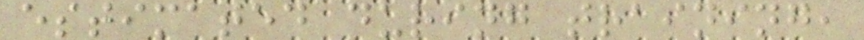estimated during training,
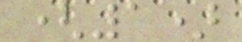(1)
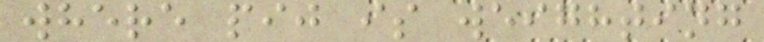where pij is weighting
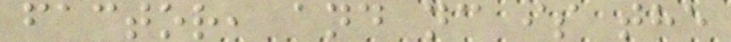factor, and nc is the
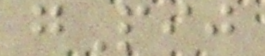gPij
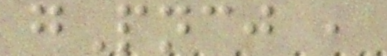gPncj ,
